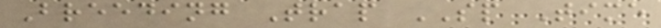Breeding Trap SP Time
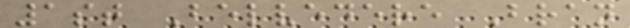1st Belvedere Bran
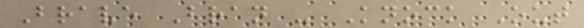Brave Bran - Knock Out
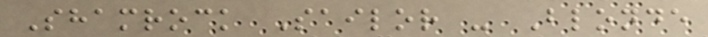Shamrock Sailor - Blonde
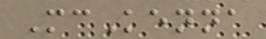McKenna
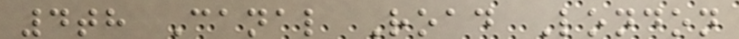4th Canal Road London
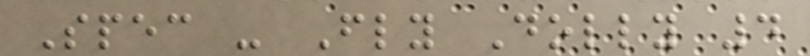Spec - Fly Dolly 4
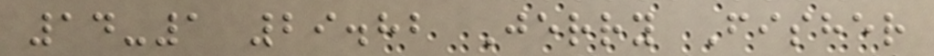14-1 29.82 Jerry Fisher
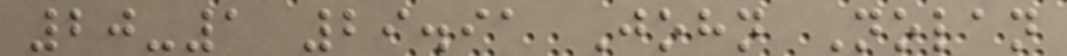20-1 29.91 John Nolan
